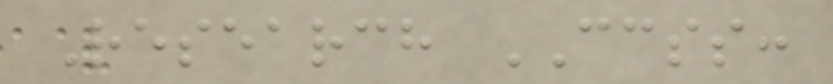Research CCSS:
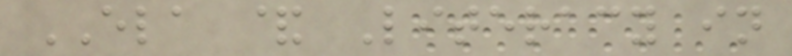ELA & Literacy in
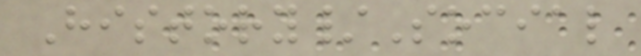History/Social
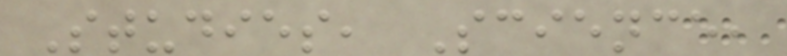Studies, Science,
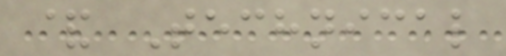& Technical
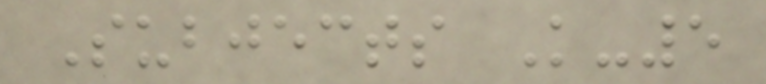Subjects K-5
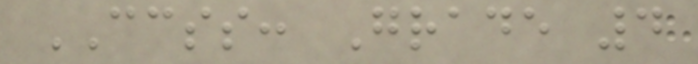CCSS: Grade 4
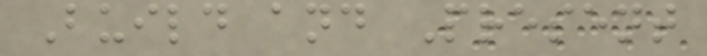Build and Present
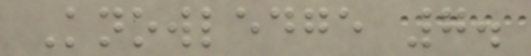Knowledge 7.
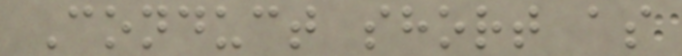Conduct short as
